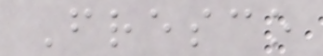Fresco
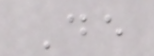De
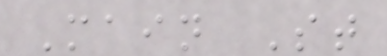Main St
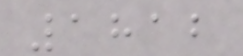1812
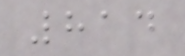814
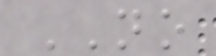NO
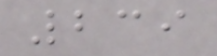239
